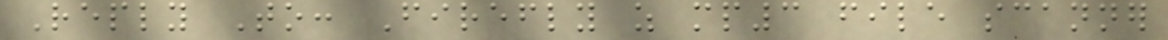Reply To: Firefly as mp3 file scanner
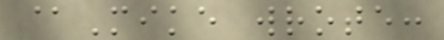@Mike wrote:
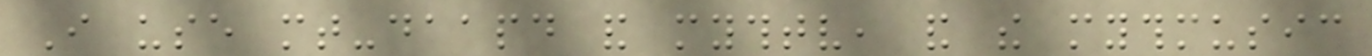I use mt-daapd and mythtv, and the mythmusic
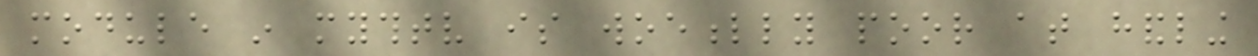module in mythtv is woefully poor at handling
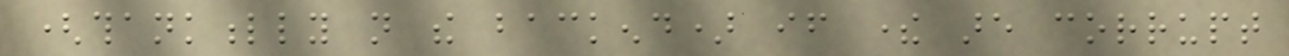(thankfully not the backend) if there are corrupt
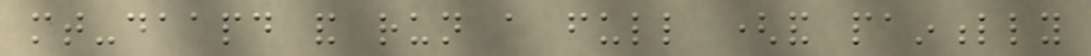mt-daapd and run a full (and painfully
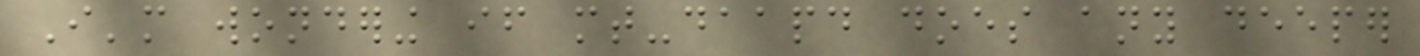I'm wondering if mt-daapd does any deeper
